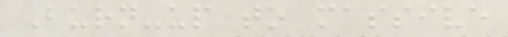Burn-up to massive
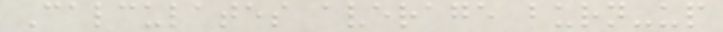Calculates average burn-up
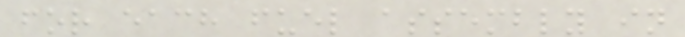for each fuel assembly in
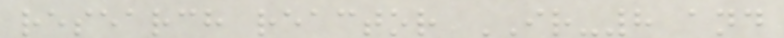research reactor IR-8 and
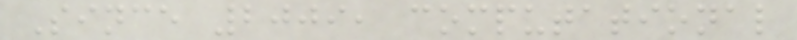Since 2009, computational
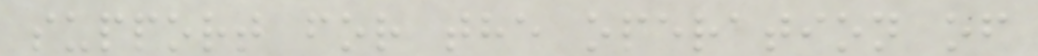support for the operation of
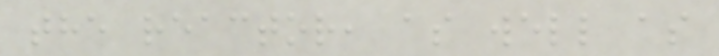the reactor, as well as
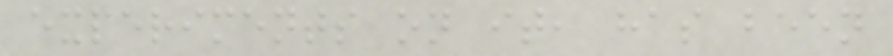experiments on it, has been
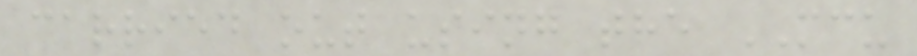carried out using the MCU
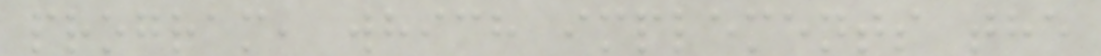program, which implements the
